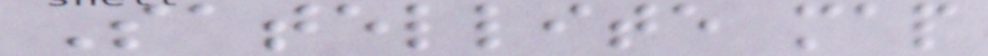Satellite map
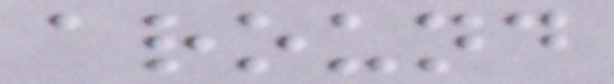around
